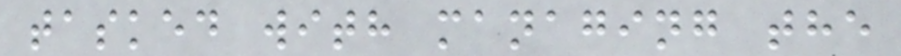tasked with managing the
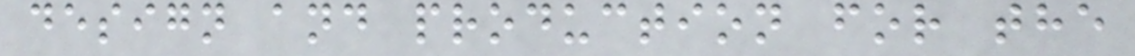design and production for the
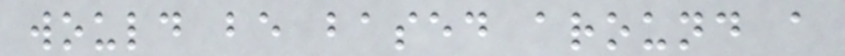would be based around a
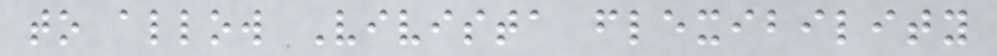to allow Vivista flexibility
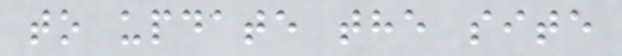to update the site
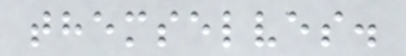themselves.
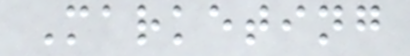Marketing
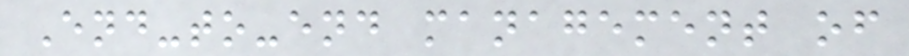End-to-end management of
